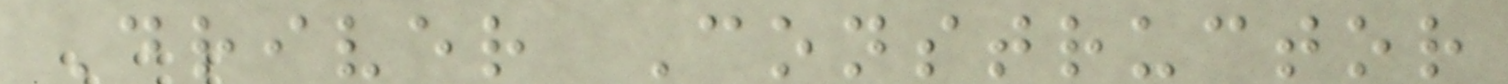Driver Constructor
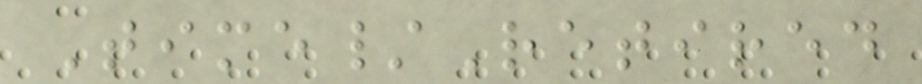Time/Retired
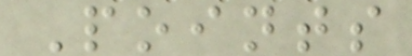Points
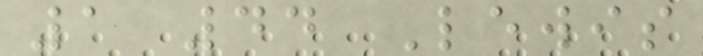1 44 Lewis
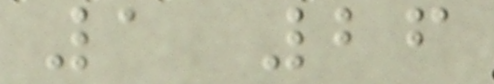1 26
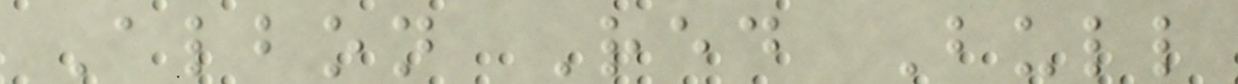Albon Red Bull
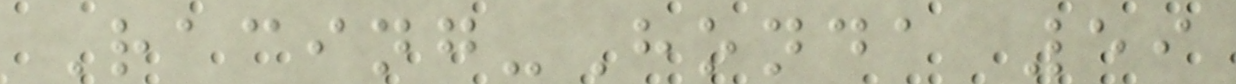Racing-Honda 59
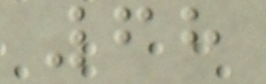68
